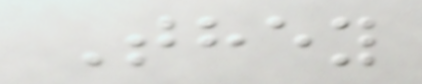They
